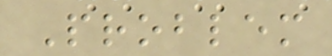Problem
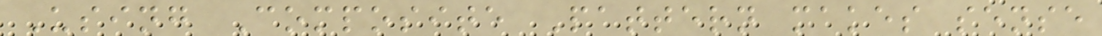Using Composite Pattern makes sense
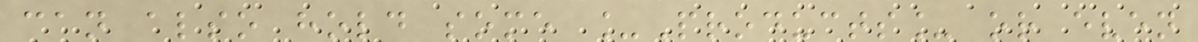can also hold some _Products_ or even
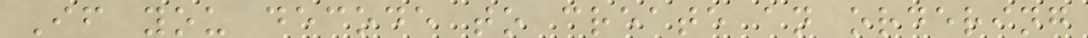If you decode to create an ordering
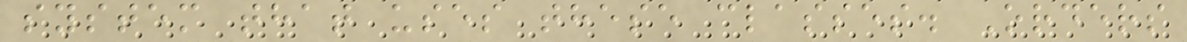system that uses these classes. Orders
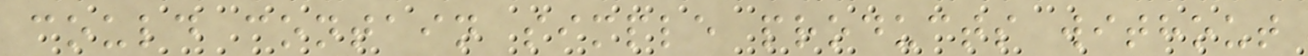could contain simple products without
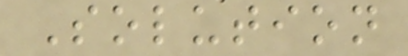Solution
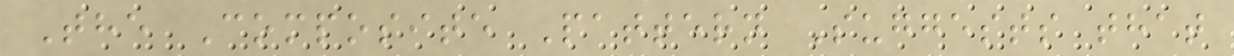The Composite Pattern Suggests that
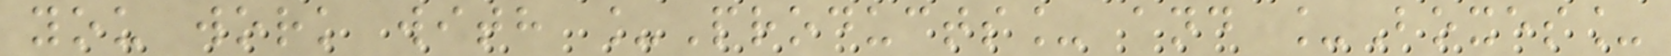you work with _Products_ and _Boxes_
